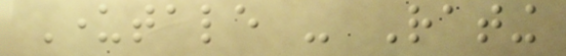Undertale - Rating
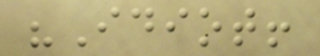"Idiot!
